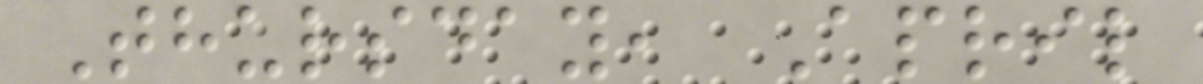Thursday, April
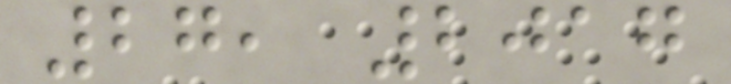27, 2017
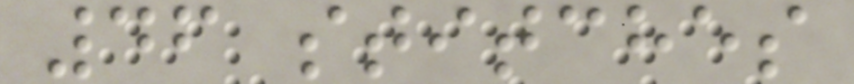46 stitches
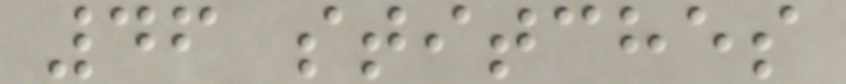46 stitches
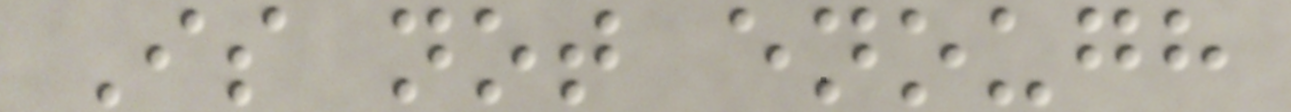Is not enough
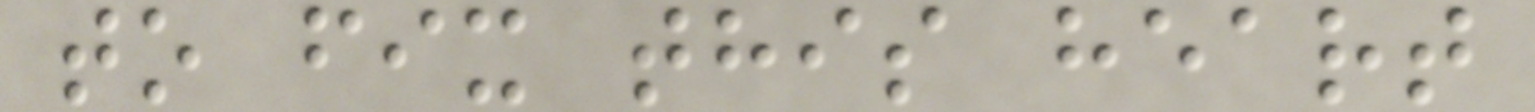to fix this heart
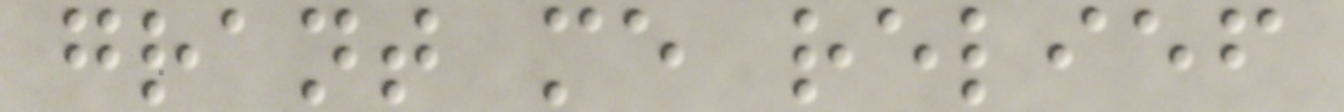grant me relief
